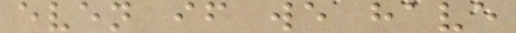even if we have
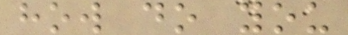how do you
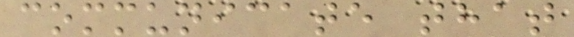communicate that
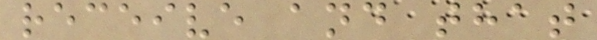receive and that
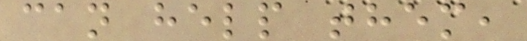can help them,
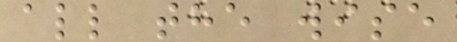all the wise
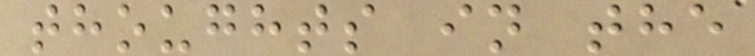thoughts in the
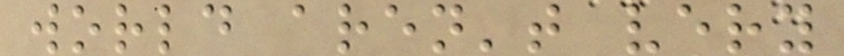world aren't very
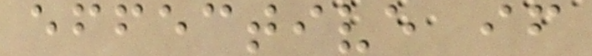effective if
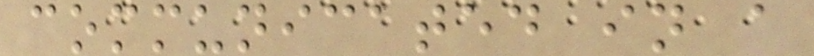communicated in a
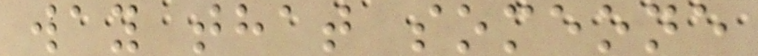way that someone
